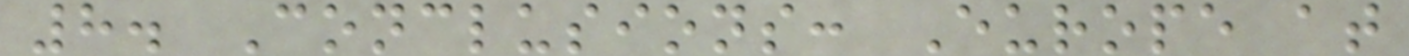8. Conclusions: Europe at
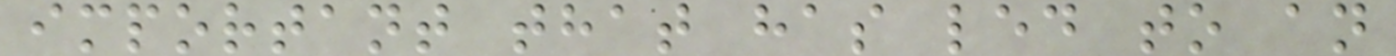important that has led to an
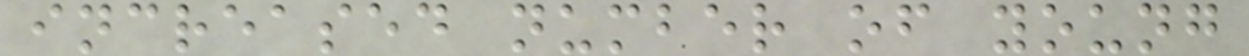increased number of young
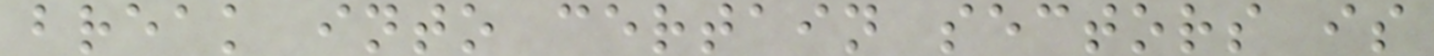break into certain sectors is
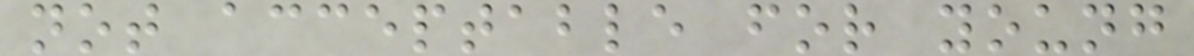not acceptable for young
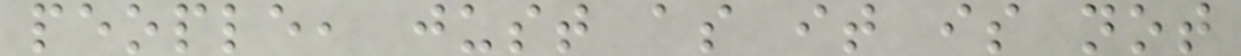people, just as it is not
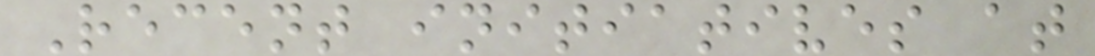Recent initiatives at
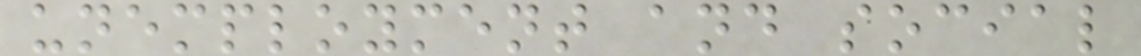unemployment and social
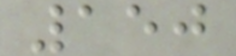150
